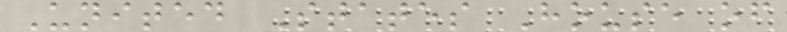United States House of
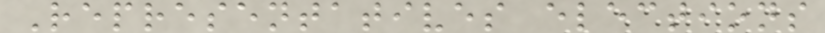Representatives elections
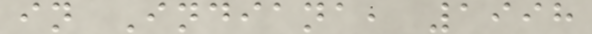in Indiana, 1998
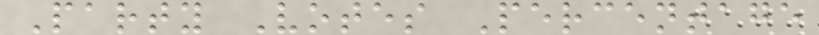Party Votes Percentage
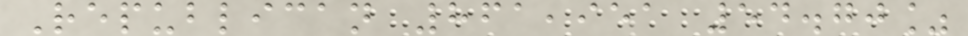Republican 861,951 54.70%
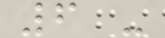6 -
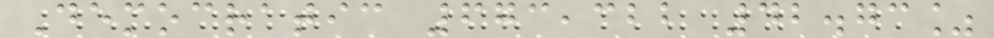Democratic 673,322 42.73%
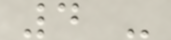4 -
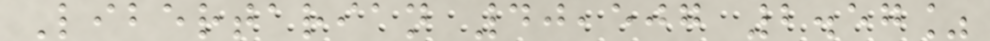Libertarian 40,507 2.57%
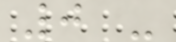0 -
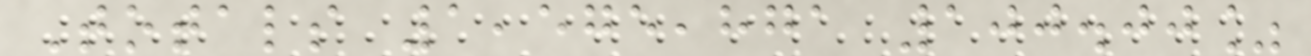Totals 1,575,871 100.00%
